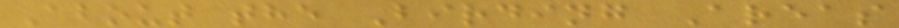About the Birding Areas
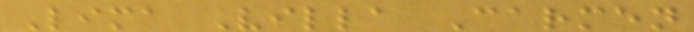Lima Villa Carmen
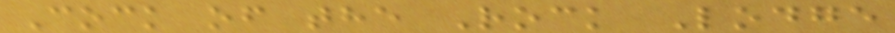Cock of the Rock Lodge
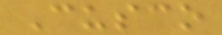Cusco
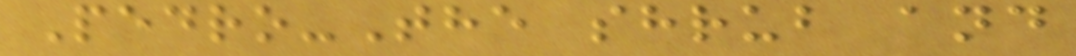Pedro-The shrub and
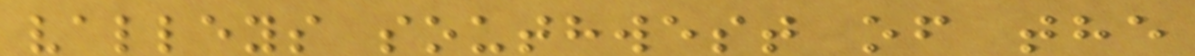valleys southwest of the
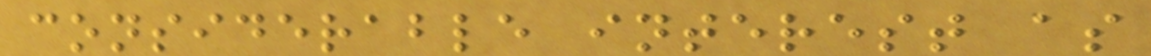considerable interest as
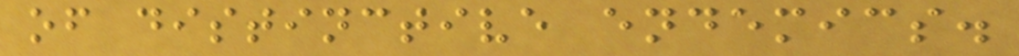of distinctive endemics.
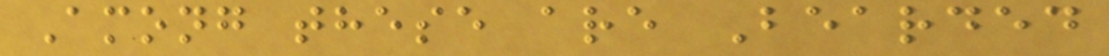Among these are Bearded
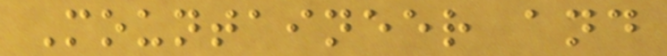Mountaineer and
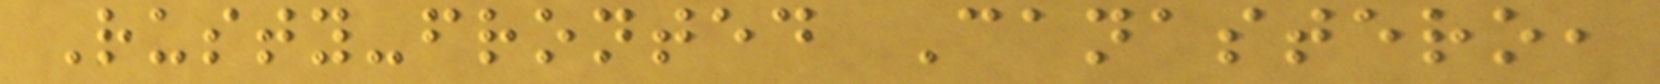Rusty-fronted Canastero,
